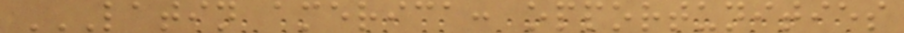LATIN AMERICA: OPPORTUNITIES
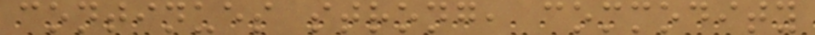continues strong, commodity
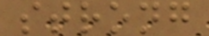strong
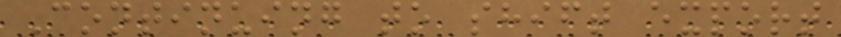Continuing to shift export
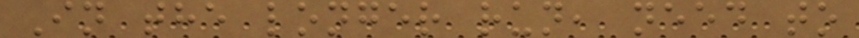In the longer run, need to
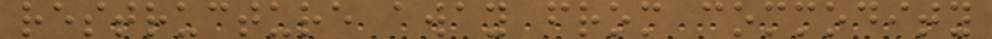restructure away from commodity
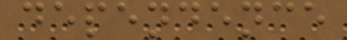dependence
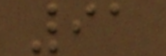91
